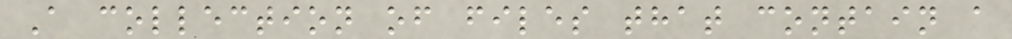A collection of files that contain a
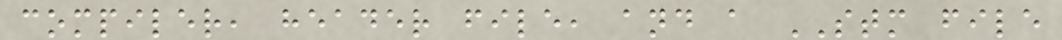compiler, header file, and a STM file
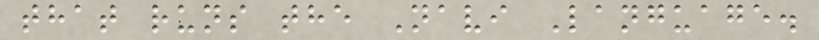that runs the Navi Language.
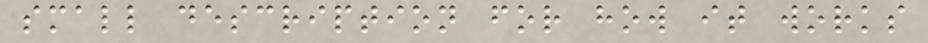small description for how it works
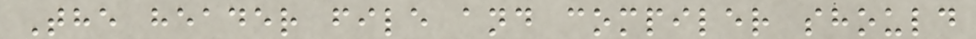The header file and compiler should
